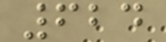624
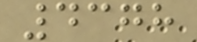4378
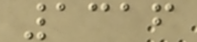1316
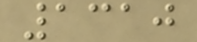1310
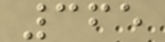365
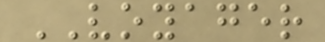VOYAGER
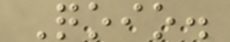Qoio.
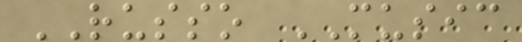RUSSO MUSIC
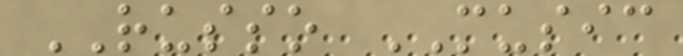RUSSO MUSIC
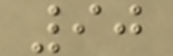90
